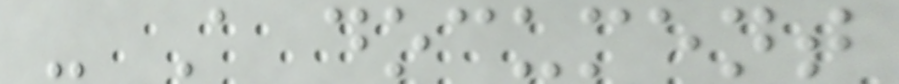- A document
